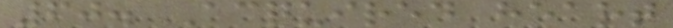60. Acquired heart
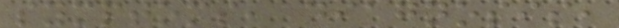symptoms, diagnosis,
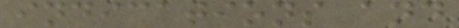indications and
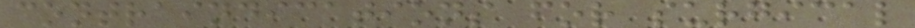contraindications for surgical
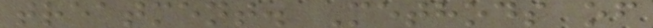treatment. Methods of
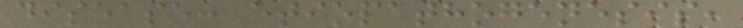disease: etiopathogenesis,
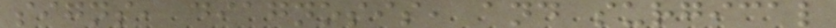signs, diagnosis, and surgical
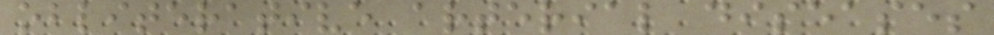obliterative arterial diseases
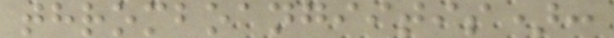thromboangiitis):
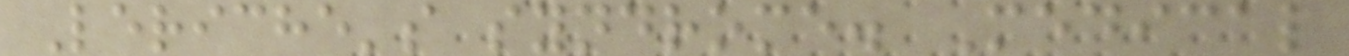Leriche's syndrome. Medical
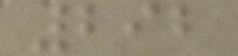292
